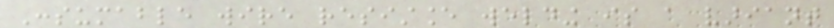Consumable wire resistance welding is a variant
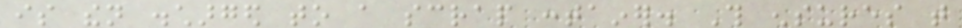is then discharged to a scrap container. This ensures that
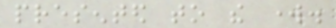presented to the work.
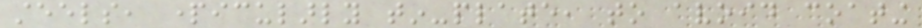steels, particularly tin-plate, to avoid coating
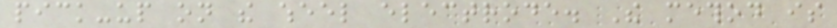pick-up on the wheel electrode. The method is
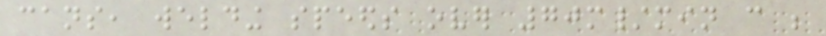cans, welding speeds over 70m/min can be
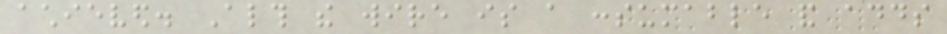achieved. Although the wire is a consumable and adds
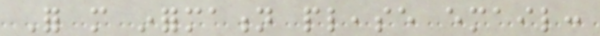For more information please email:
